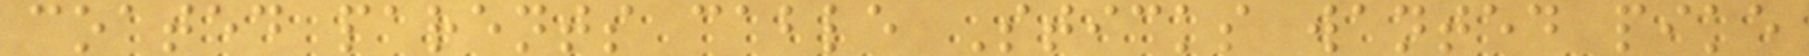coated parents cable Sticks wanted pike
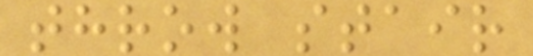throw stair
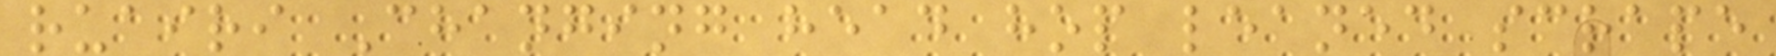ruairi Changing head hop leaned scrape
